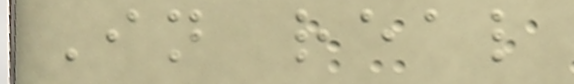In real
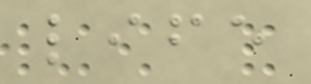life
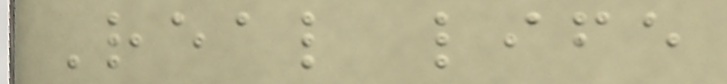Real life
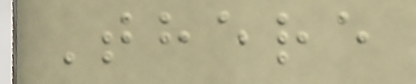There
